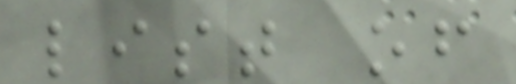list of
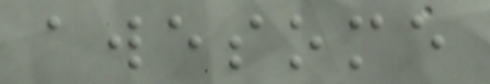awesome
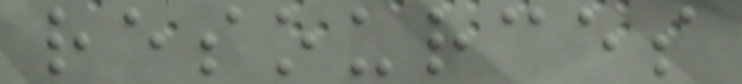resources
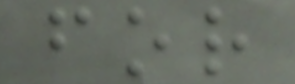for
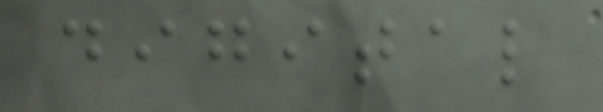digital
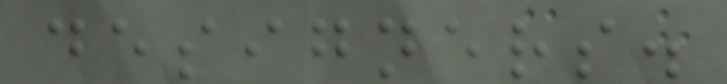designers.
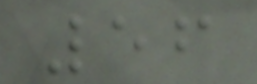56
